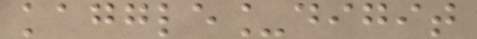kaggle_digit
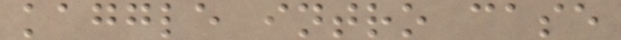kaggle intro case
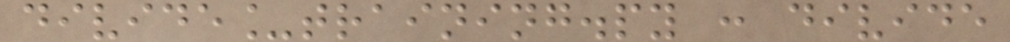divide_training.py : divide
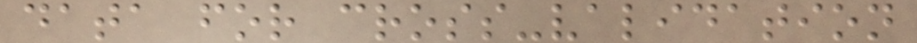data for cross-validation
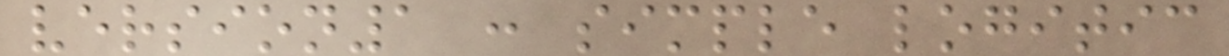version1 : simple logitic
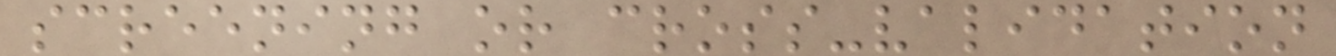screening or cross-validation
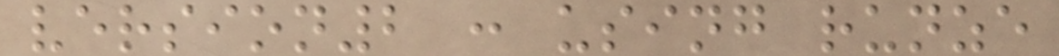version2 : using runze
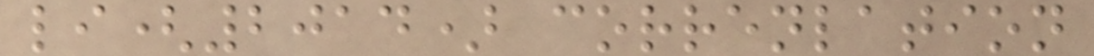li(2014) correnlation
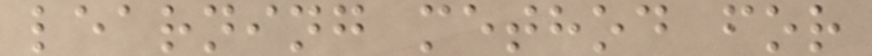learning method for
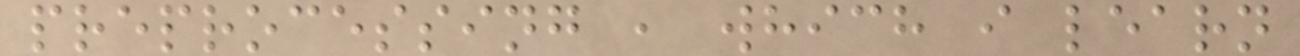preprocessing , which i learn
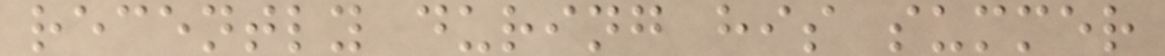recently during his summer
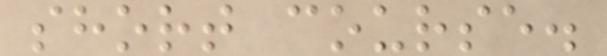short course.
